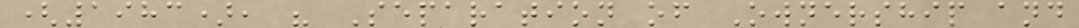(1983), " Separation of Ownership and
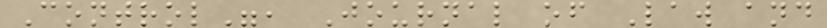Control", Journal of Law and
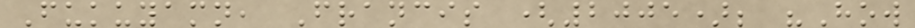Fukuyamn, Francis (2005); "How
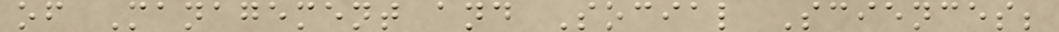of Management and Social Sciences;
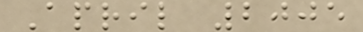April 2005
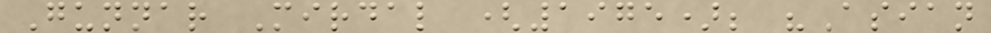Gunnar Mirdal (1975); "Asian
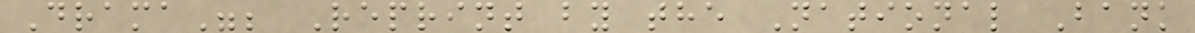Drama"; Reprint by the National Bank
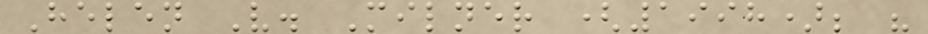Helen V. Milner (1998); "
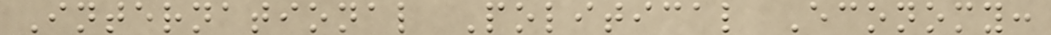International Political Economy:
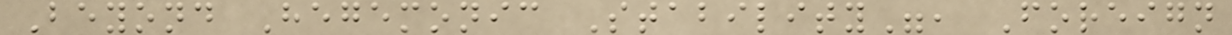Beyond Hegemonic Stability", Foreign
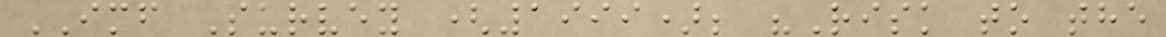IMF Survey (1999); "Risk to the
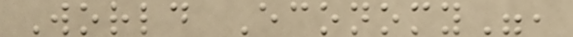World Economy",
